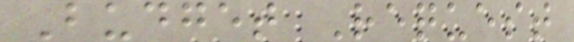Budget Request
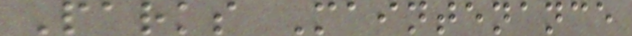Parks Maintenance
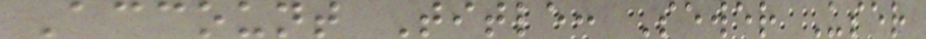Account Title: Sewer User
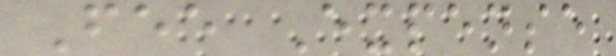Fee Expense
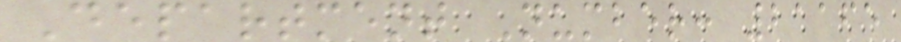Department Number: 21165
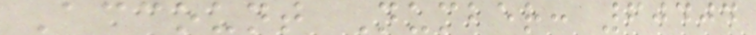Account Number: 60404
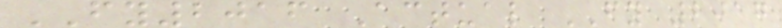FY2016 Actual FY 2017
